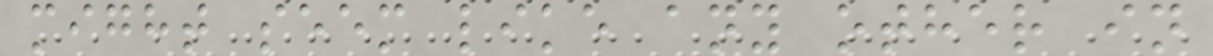might seem like any other in
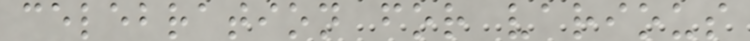celebration for various
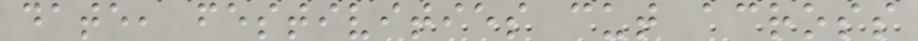date, festivities cut across
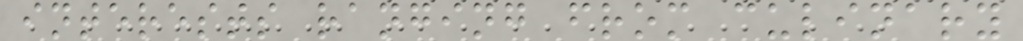interests ranging from culinary
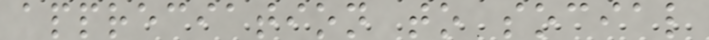appreciation to social
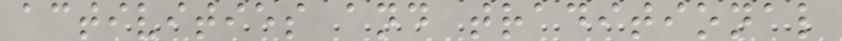activities and traditional
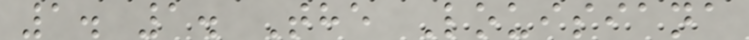1. 1. The Louisiana
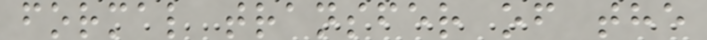formal transfer of the
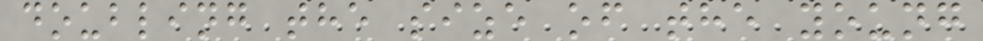doubling the size of the young
